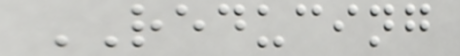REDUCING
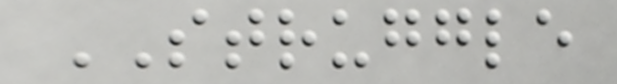STRUGGLE
